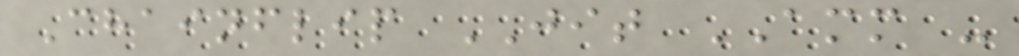Chainflip JIT AMM -
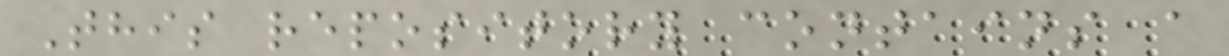This repository contains a
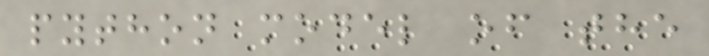python model of the
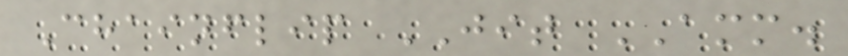Chainflip JIT AMM.
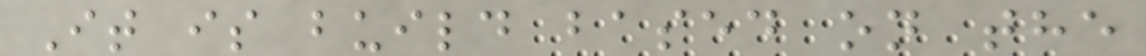It is build based on the
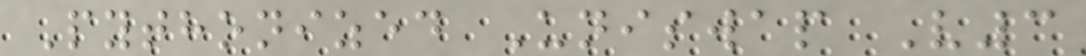Pythonized Uniswap V3
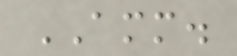AMM.
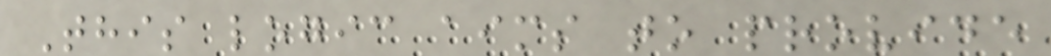This logic aims to provide
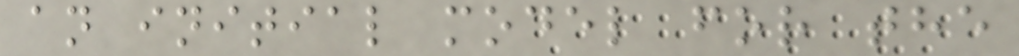an initial model for the
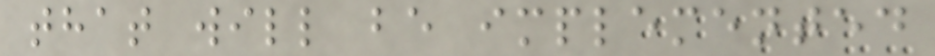that will be implemented
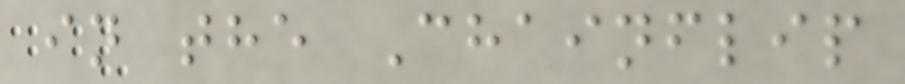in the Chainflip
